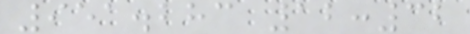951.283 12:32
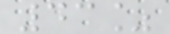43%
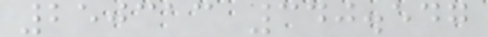250313 340.547
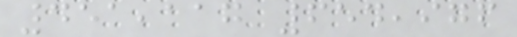451,117 654,976
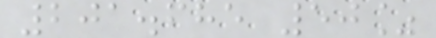201.685 50%
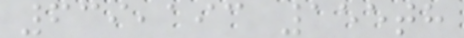639,193 155th
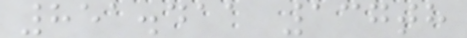851.411 137th
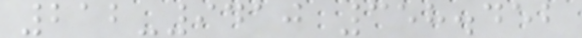212-9410 358.452
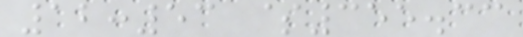12:53 $355.33
